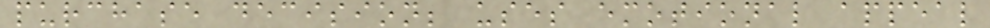purchase decision; uses emotional appeal
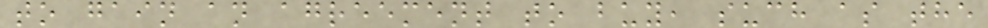to gain an agreement to buy, such as the
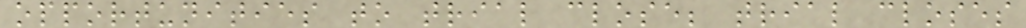opportunities to trial close; trial closes
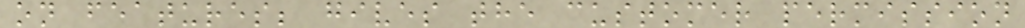on features; gives the customer permission
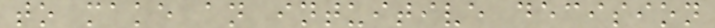to make an intuitive decision
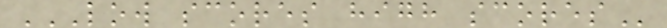LOW SCORES HIGH SCORES
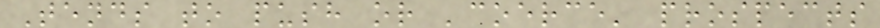Tends to push or 'coerce' prospects
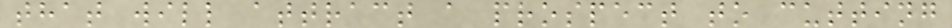that will attract a prospect to cutting
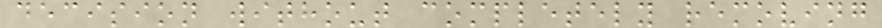decision without completely removing
